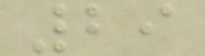29
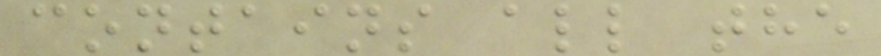contains all the
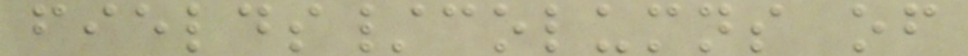fields/columns of
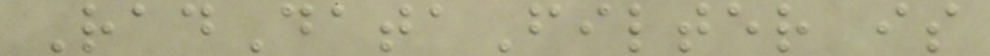RadDataFilter is
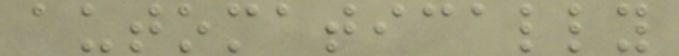automatically
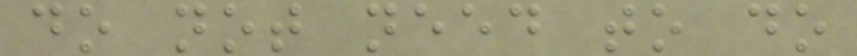do not need to do
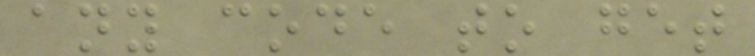any code to get
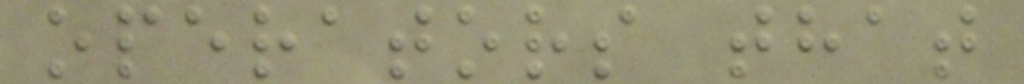operators that
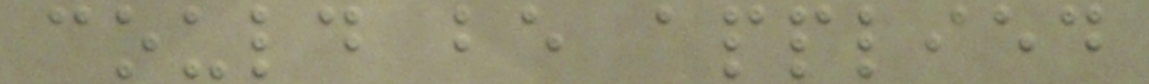could be applied
